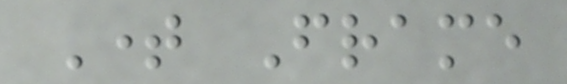Time Frame
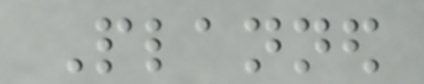Planned
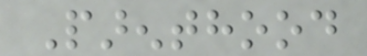Parenthood
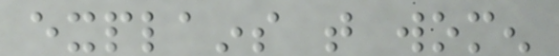explains that women
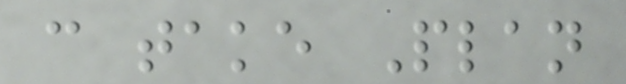can take Plan
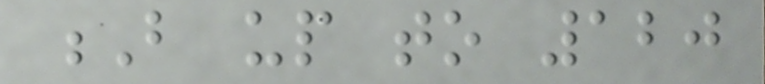B up to 120
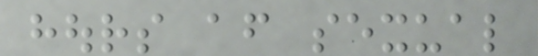hours after sexual
